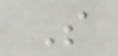S
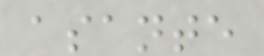asante
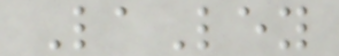LaLey
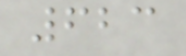623
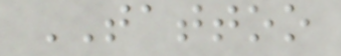TATTOO
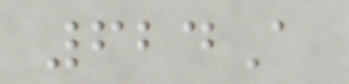624A
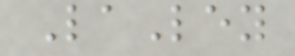LaLey
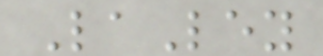LaLey
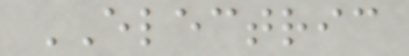ELECTRIC
